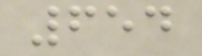654
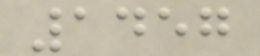1457
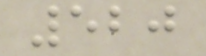520
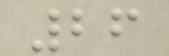26
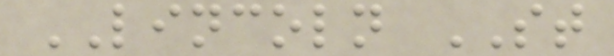LINCOLN ST
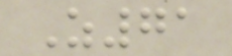Z71
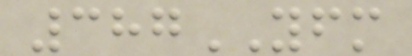387YFM
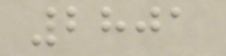2801
